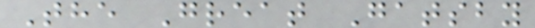The Great Gatsby
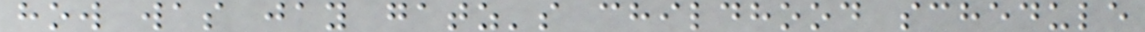how was jay gatz's childhood schedule
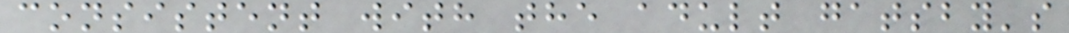consistent with the adult gatsby's
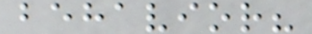behavior?
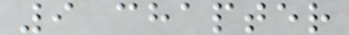9 chapter
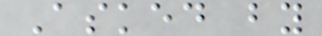Asked by
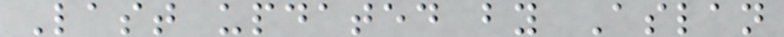Last updated by Aslan
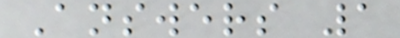Answers 1
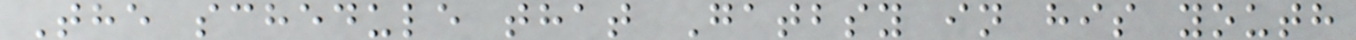The schedule that Gatbsy in his youth
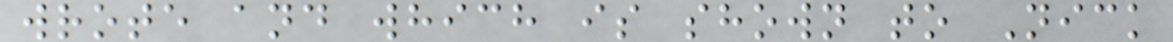wrote and which is shown to Nick
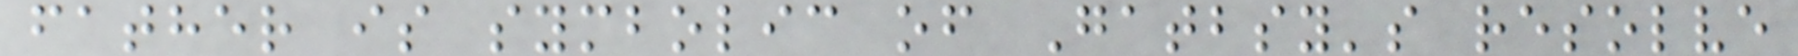father is symbolic of Gatbsy's resolve
